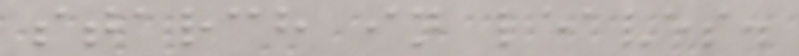starch in leaves.
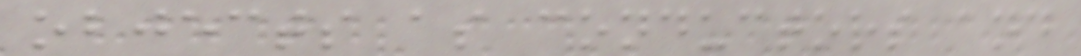objects as conductors and
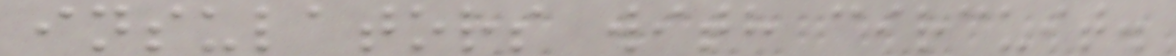insulators with circuit.
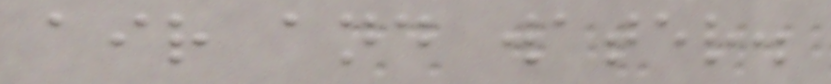air and water.
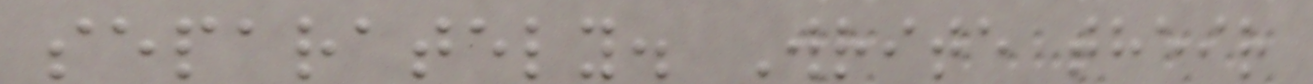separately. Write their
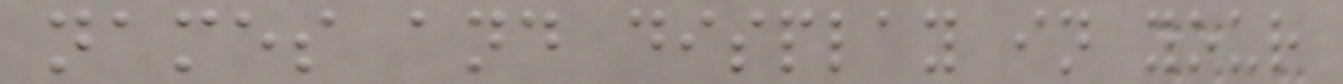names and display in your
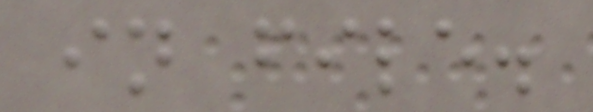in file.
